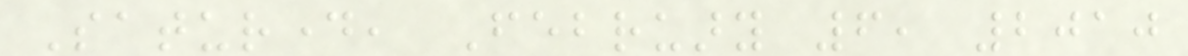Saturday, February 6, 2010
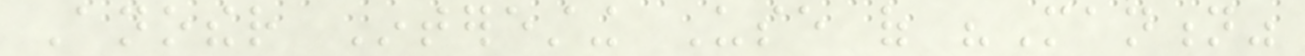Another Interesting Use of "Mantion"
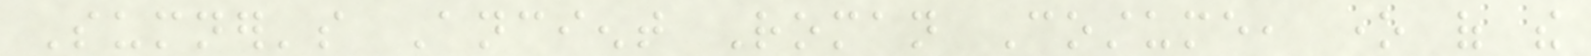Sumner's Ancient Roman Costume, one of the
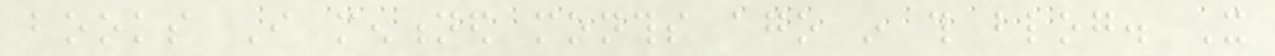books I mentioned months ago in this blog. It
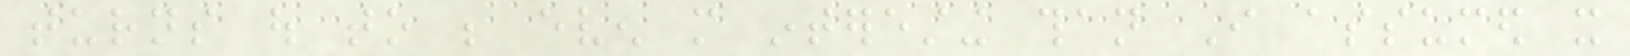turns out to be even more interesting than I assumed it
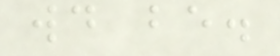would be.
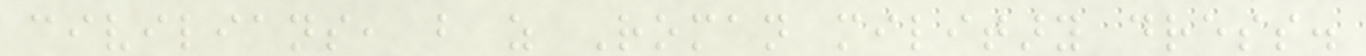civilians, but as Roman military dress.
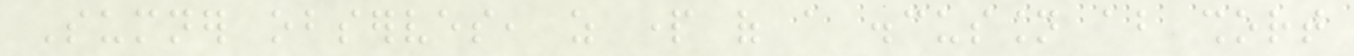Sumner observes, as part of a discussion about short
